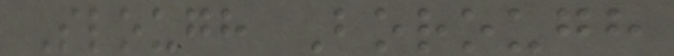Slough Borough
